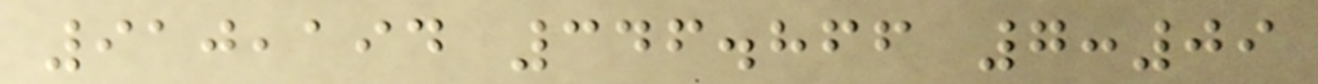910,194 346.866 7:09
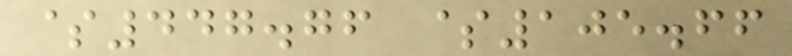$447.76 $105.66
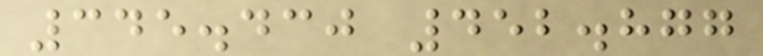345.430 452.877
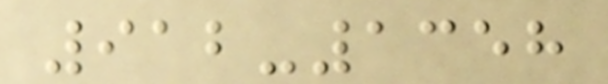912-1358
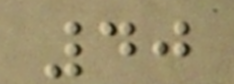40
